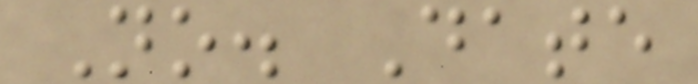No. Date
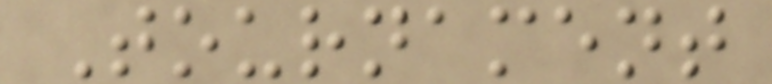Tournament
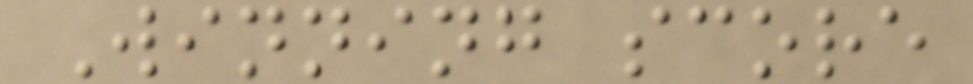Winning score
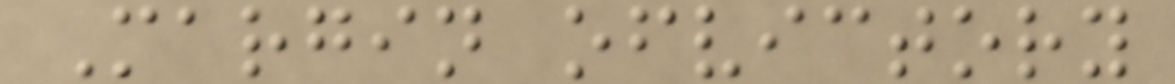Margin ofvictory
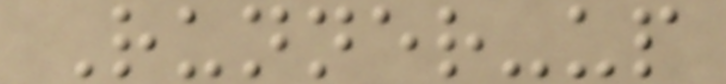Runner-up
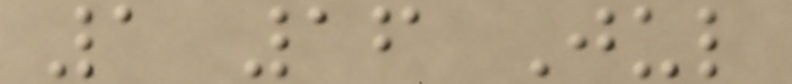1 16 Jul
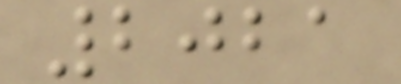2021
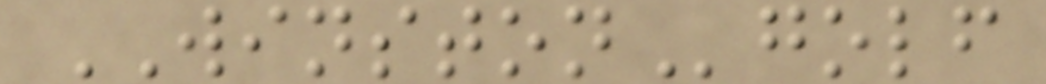WINSTONgolf
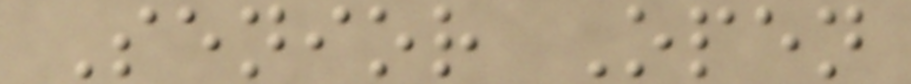Senior Open
